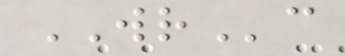WRc
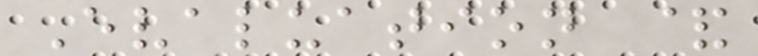Evaluation &
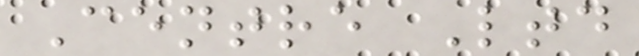Centre Ltd
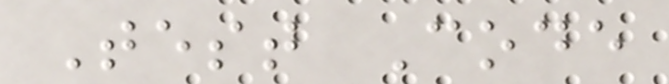Test Code
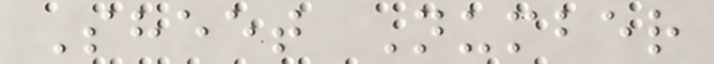Sheet Number
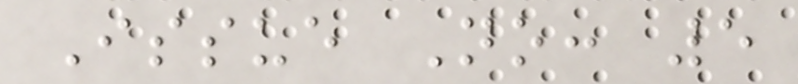Issue No: 5
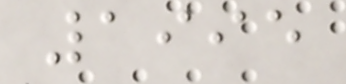1995
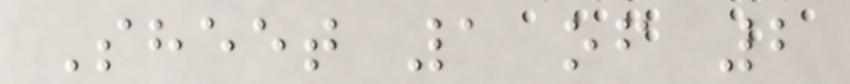Sheet 1 of 2
